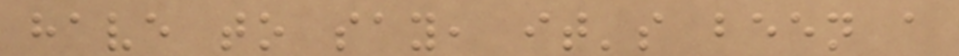have to say, it's been a
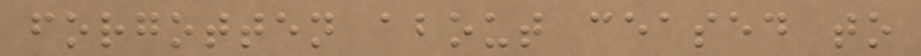forgotten about ceased to
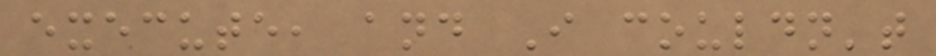execute, and I couldn't
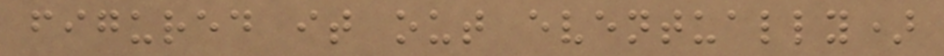figured it out eventually)
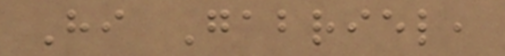Hi Gabriel,
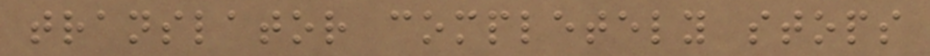translator completely stops
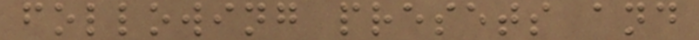following presets and
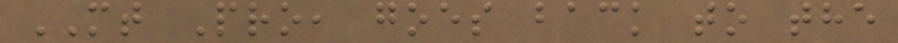MT Pro, goes back to the
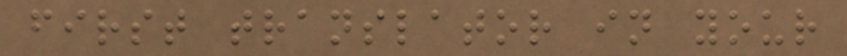first translator in your
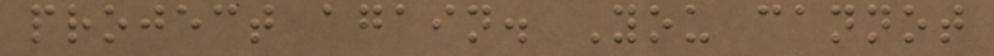project again. You cannot
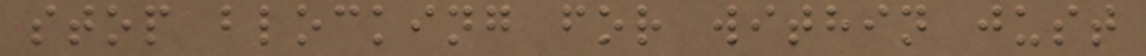stop blocking for within just
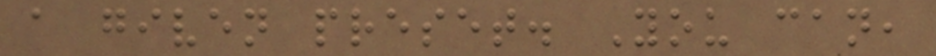a given preset. You can,
